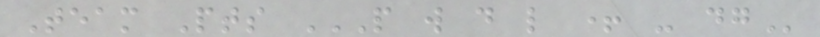Team Pts P W D L + - DG
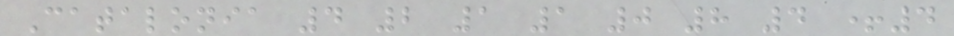Catalonia 4 2 1 1 0 8 4 +4
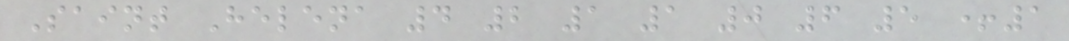Saint Helena 4 2 1 1 0 6 5 +1
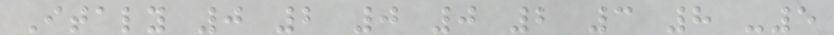Italy 0 2 0 0 2 3 8 -5
